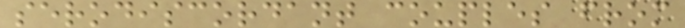serodiscordant couples from
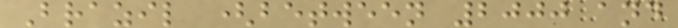Brazil (between 2000 and
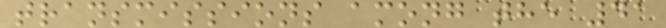transmissions among the 41
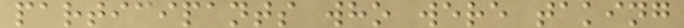participants who were taking
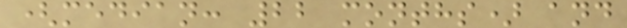(median: 22 months) and
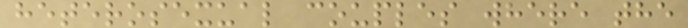heterosexual couples where the
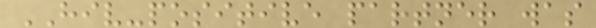HIV-positive partner was
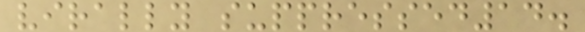virally suppressed14.
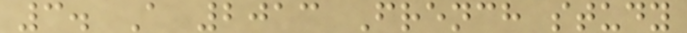3. A 2013 French study
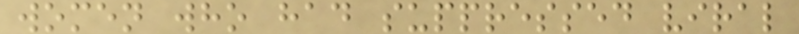women who had suppressed viral
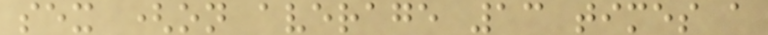sex (on average 13 times a
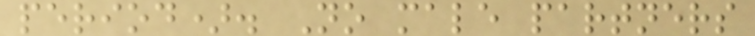period). No male partners
